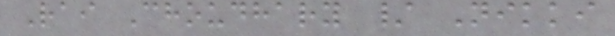Rai Choudhary / Nikki
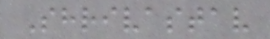Shrivastav
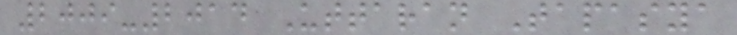2009-2014 Uttaran Tapasya
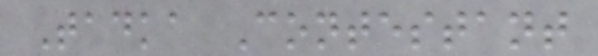Tadka Contestant
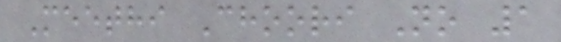Meethi Choori No 1
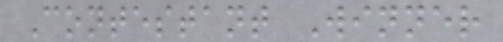Contestant Winner
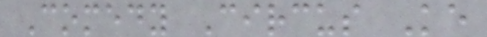Comedy Circus Ke
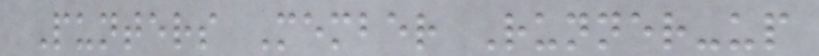Punters Member Runner-up
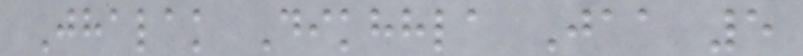Jhalak Dikhhla Jaa 5
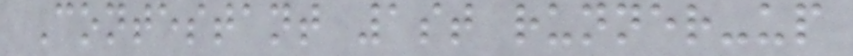Contestant 1st runner-up
